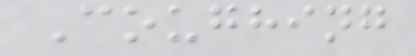Coughing
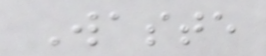Waste
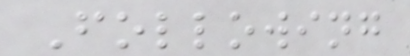Following
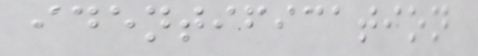identification
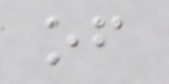of
